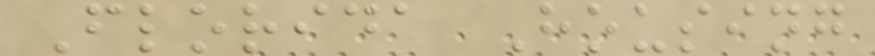Florida Housing
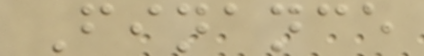Finance
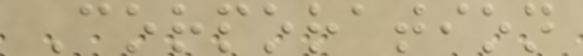Corporation
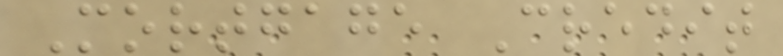Mortgage Credit
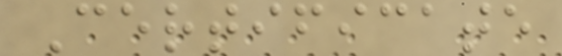Certificate
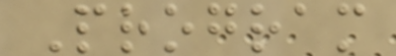Program
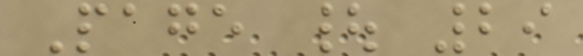Page | 29
